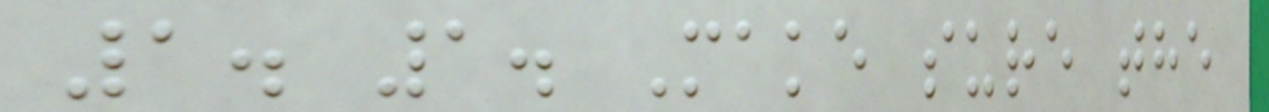1. 1. Make sure the
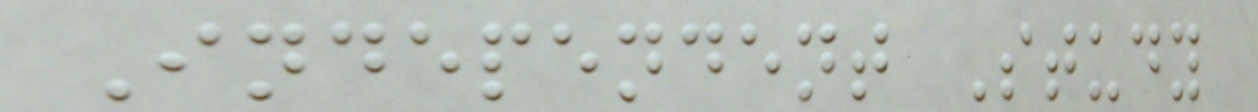Independent Study
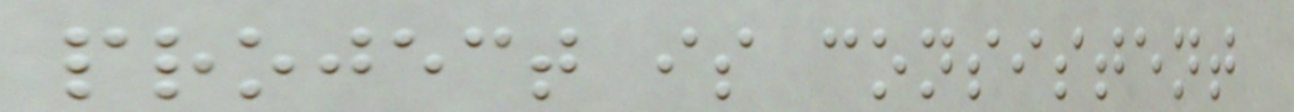project is consistent
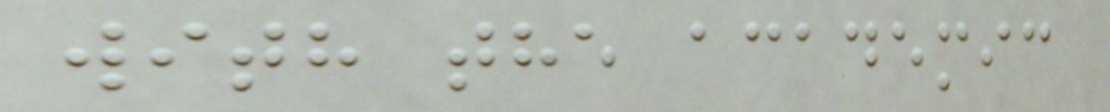with the academic
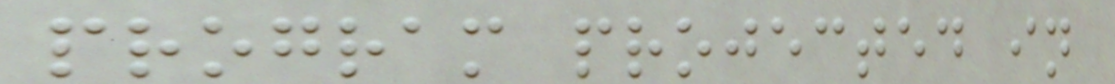program projected in
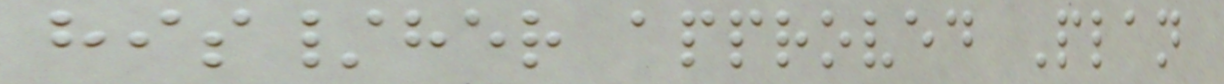his/her approved Plan
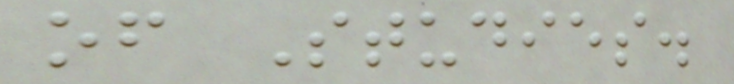of Studies.
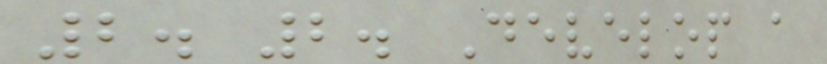2. 2. Develop a
